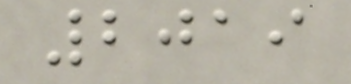2019
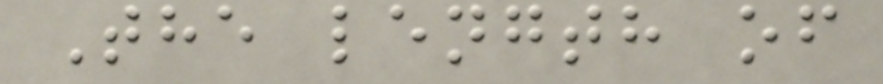The length of
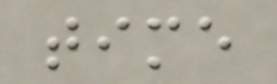time
